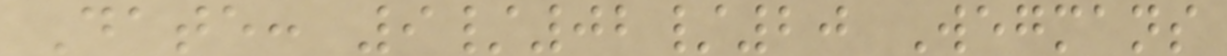Date: 9/02/20 Wegmans
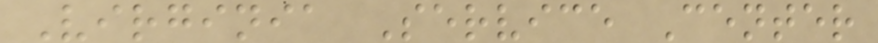Virginia Service Center
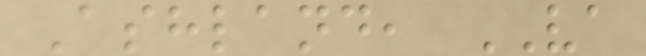Ashland, VA
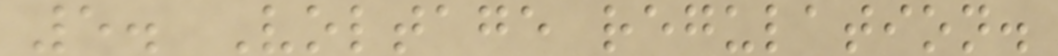5. Voltage regulation.
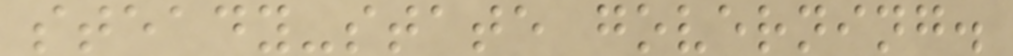steady-state governing.
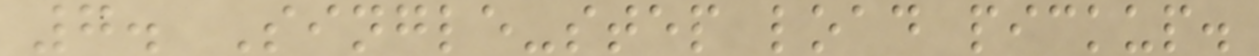7. Single-step load pickup.
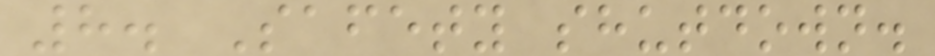8. Safety shutdown.
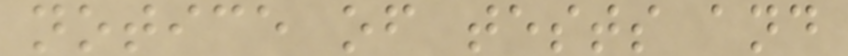notice of tests and
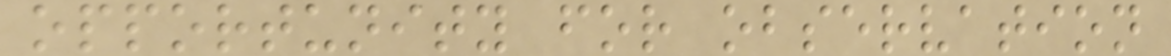opportunity for observation
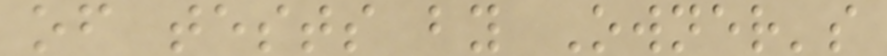of tests by Owner's
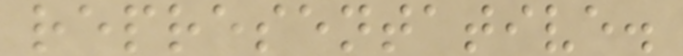representative.
